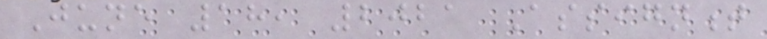June 18, 2021 Assignment
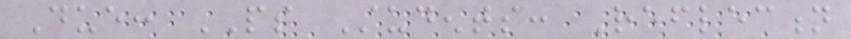Due: PS Students: Reflection
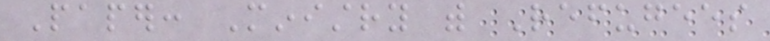Paper: Ministry with Refugees
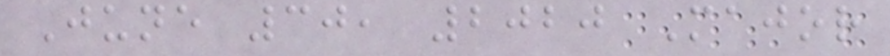June 30, 2020 Major
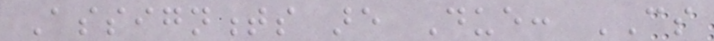Assignments are Due: CS
